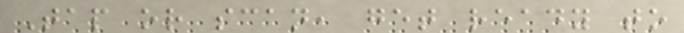Tap or scan, get ready to
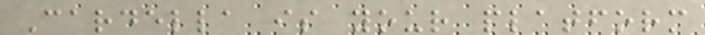Cardella is your platform
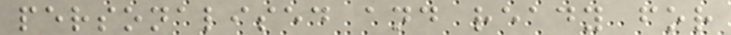personalised and ready for
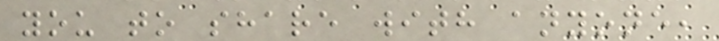you to share with anyone,
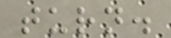turn.
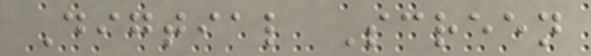Digtial Screen
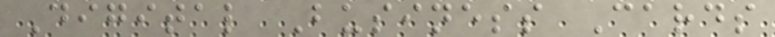Digital Business Cards
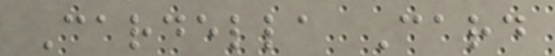Cardella Card
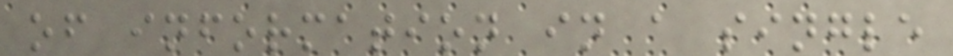of information in a single
